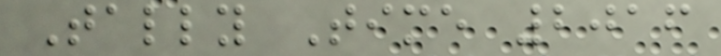Tally Time 2016
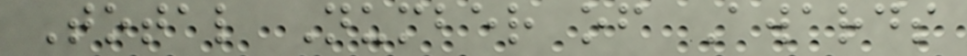Total Number of Awards
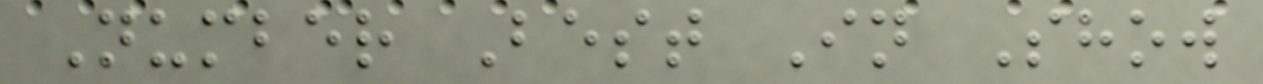Number Best In Show
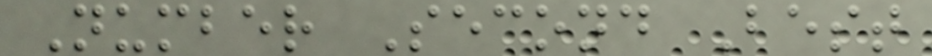Number Second Best
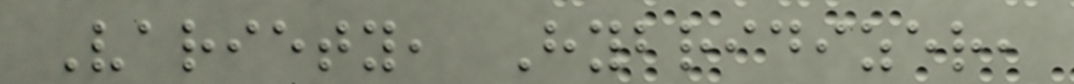Variety, Hybridizer,
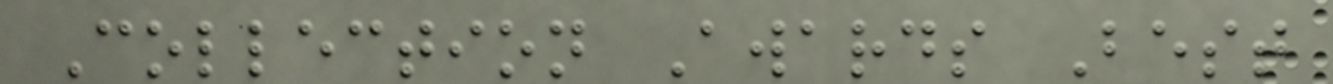Collection Awards Best
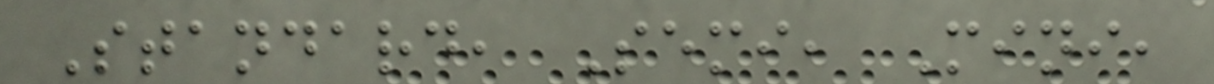Standard, Semi, Mini,
